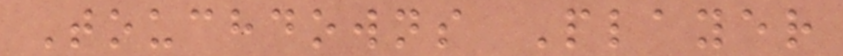Touchdowns Player
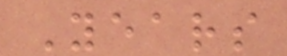Years
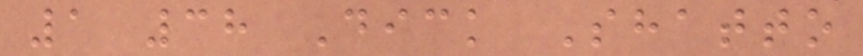1 38 Dick Shatto
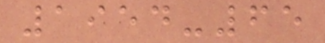1954-65
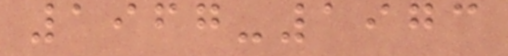1967-1973
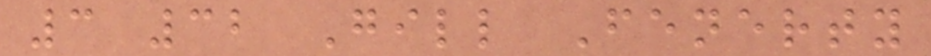3 32 Gill Fenerty
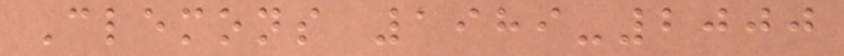Clemons 1989-2000
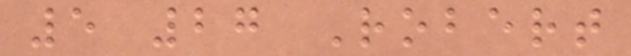5 27 Robert
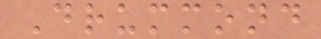Drummond
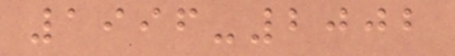1996-2002
